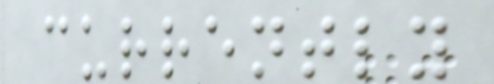currently
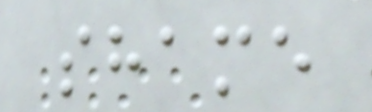shame
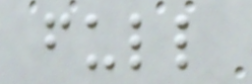full
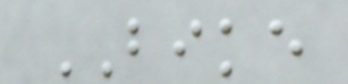BIKE
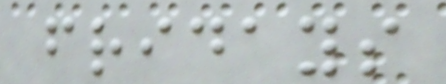fridays
